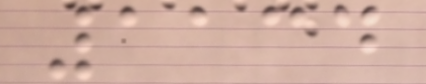1134
